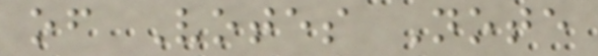of Votes Note
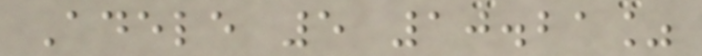Adele 5 10.21%
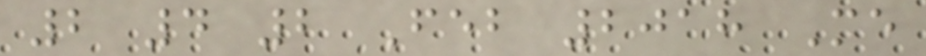2 4 2 Feb 2018 Me
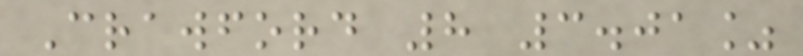Crawford 8 3.01%
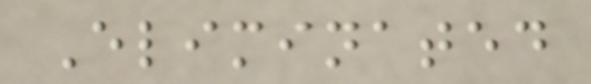Eliminated
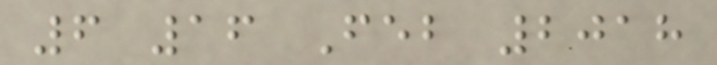6 16 Feb 2018
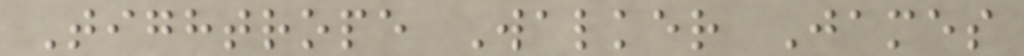Tightrope Walker James
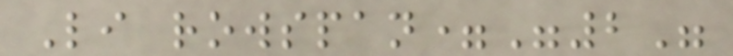Li rowspan="2"
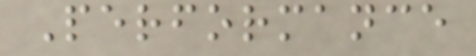Performance
